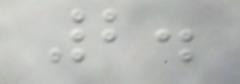2.
